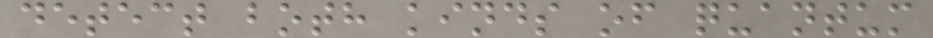detect both kinds of quantum
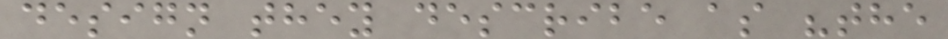design they describe as "the
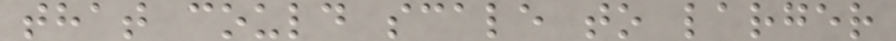that could scale to larger
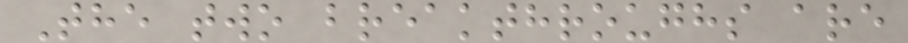The two breakthroughs are
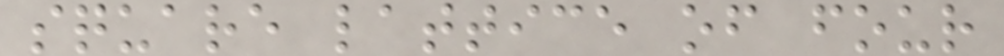square lattice of four
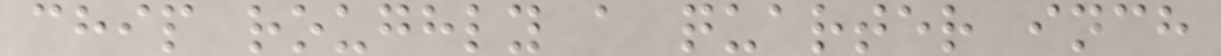chip roughly a quarter inch
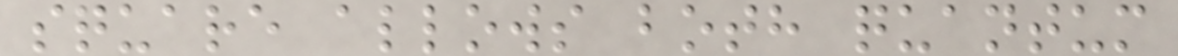square allows both quantum
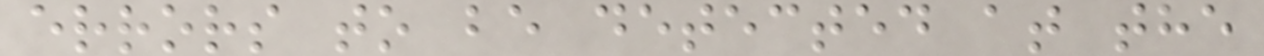errors to be detected at the
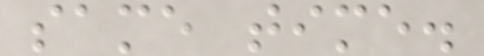same time.
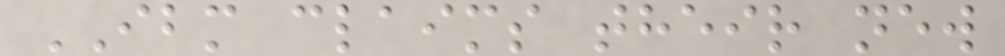IBM claims their new
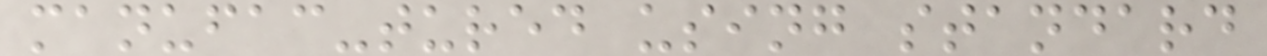manufac-tured using standard
